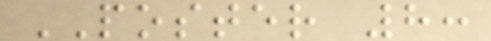POSTER 8:
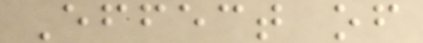Effect of
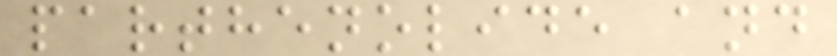parthenolide and
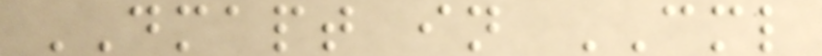DMAPT in CML
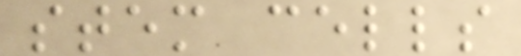stem cells
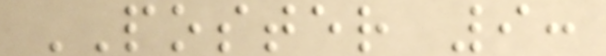POSTER 9:
